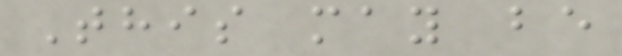This may be
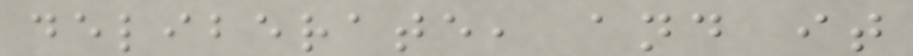deliberate, and it
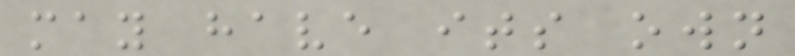may have its own
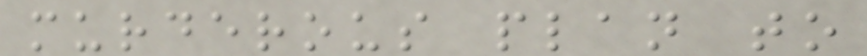murderous plan to
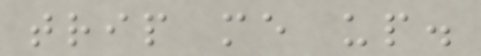trip me up.
